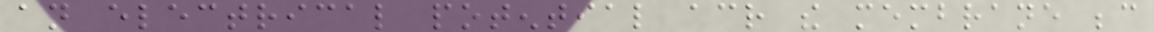an electrical potential across the membrane because
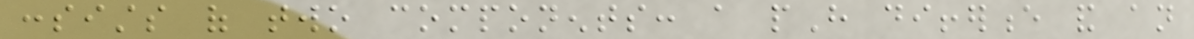consists of two components: a pH difference and an
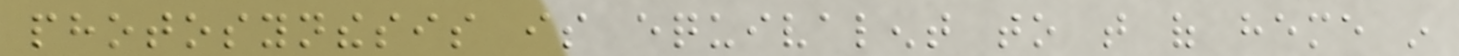photosynthesis is equivalent to that of heme in
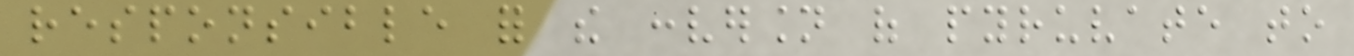responsible for the conversion of pyruvate to
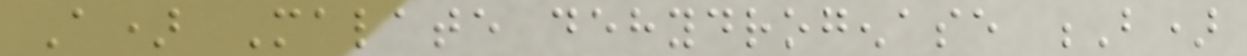A) Malate dehydrogenase B)
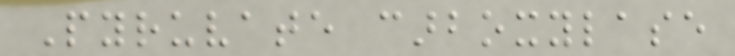Pyruvate carboxylase
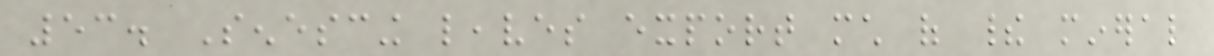53. Senescing leaves export much of their mineral
